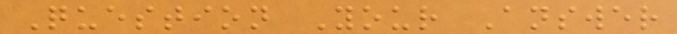Question Your Answer
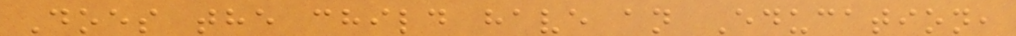Does the child have an Education,
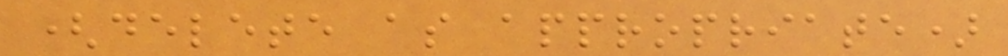(delete as appropriate)
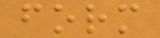form
